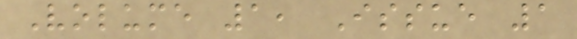Volume 1, Issue 1
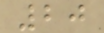20
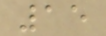15
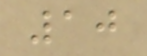10
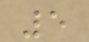5
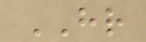HR
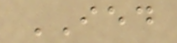IED
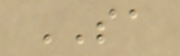SA
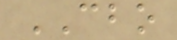CBO
